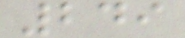249
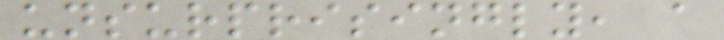unsurprisingly, a
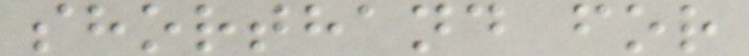shorthand for
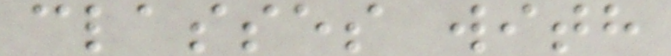classes with
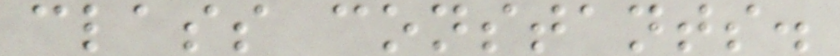class constants.
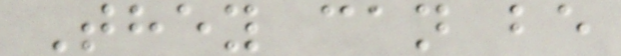They can be
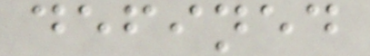defined
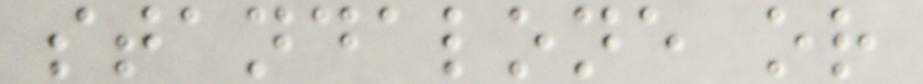standalone or
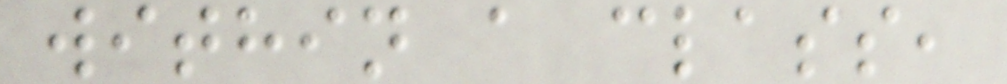within a class,
